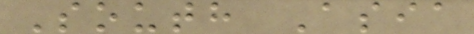South Asia
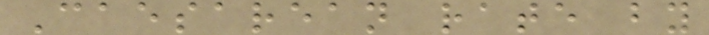Caesarean rate by
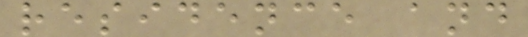residence and
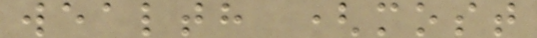wealth (most
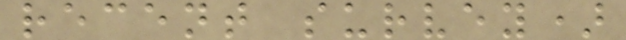recent survey)
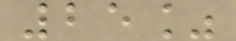25%
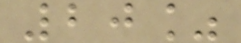20%
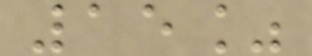15%
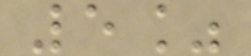5%
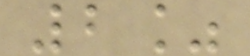2%
